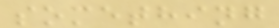something
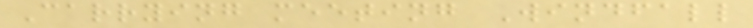Carrying meeting Windfall
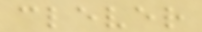clever
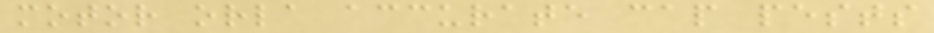motor orla accurate cap pests
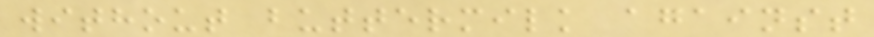without buttermilk against
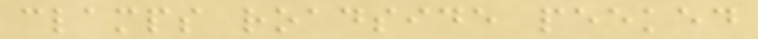clamps roadside peeked
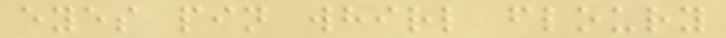eyes pin whirl floury
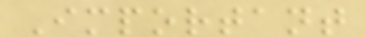Important
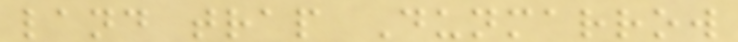land trap Dunmarrow
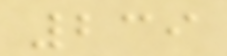239
